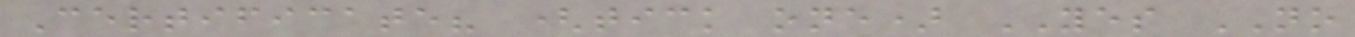Certificate? (tick one) YES NO
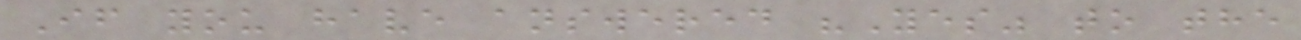If you have answered "Yes" to the
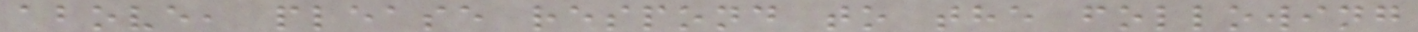above, please respond to the following
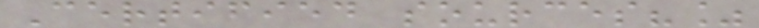Certified sources?%
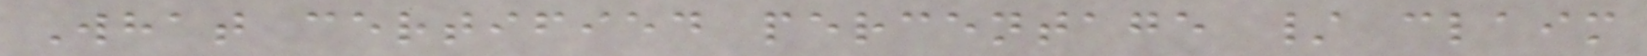What certified percentage / claim
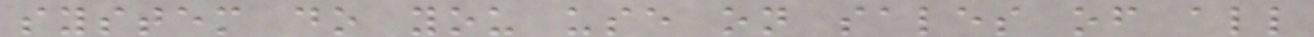system do you use on sales of all
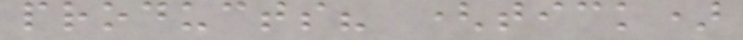products? (tick)
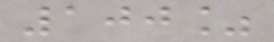100%
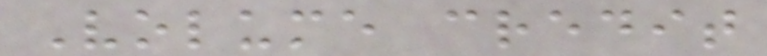Volume credit
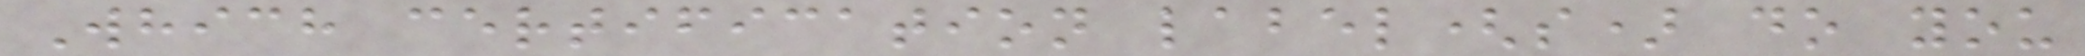Which certification label(s) do you
